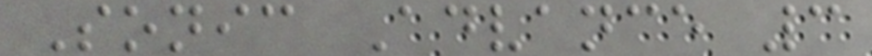Sonic Advance 3
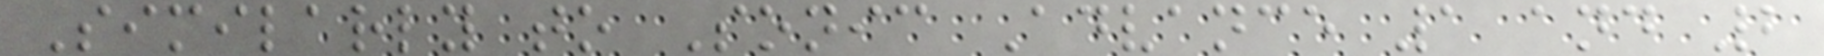Similarly to Sonic Advance 1 and 2
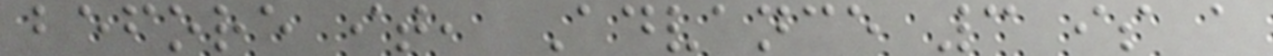before it, Advance 3 is a
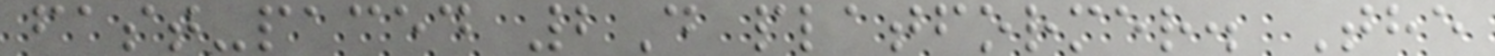fast-paced 2D platformer. The
